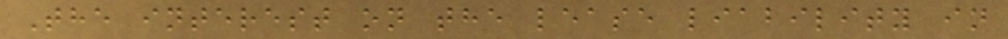The interest on the lease liability in
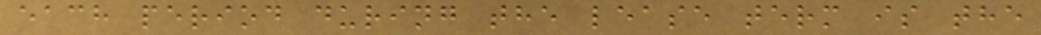each period during the lease term is the
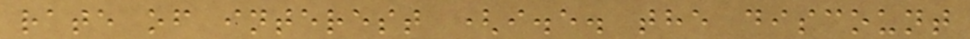rate of interest (i.e. the discount
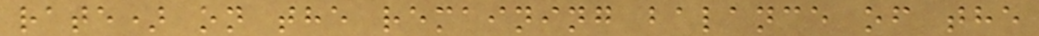rate) on the remaining balance of the
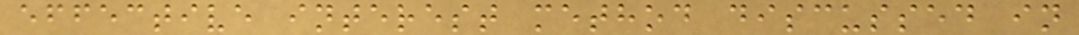effective interest method discussed in
